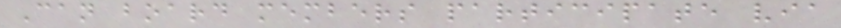Can board members participate via
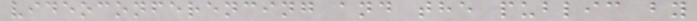videoconferencing and the public by
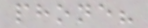phone?
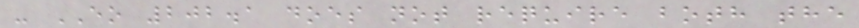- EO 202.1 does not require both the
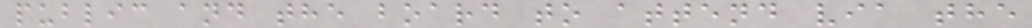public and the board to attend via the
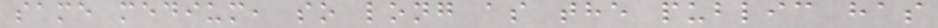same medium, so long as the public has
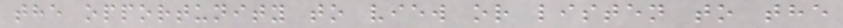the opportunity to view or listen to the
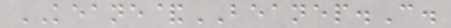KEANE&BEANEP.C.
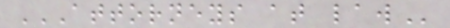ATTORNEYS AT LAW
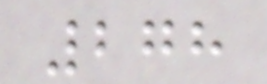278
